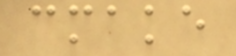cmake
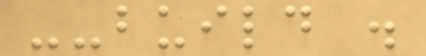--build .
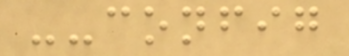--config
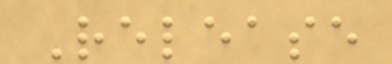Release
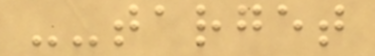--target
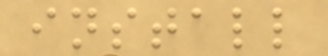install
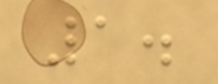1.
